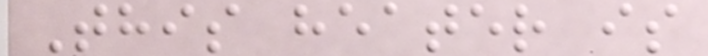This heater is
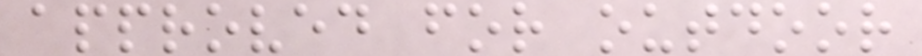approved for outdoor
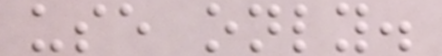use only.
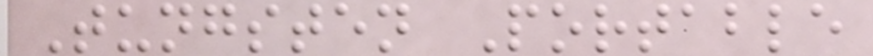Tungsten Portable
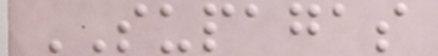SUPAGAS
